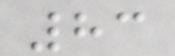83
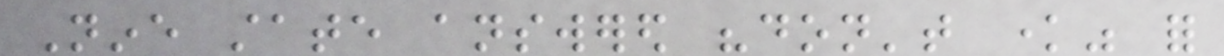Nine state answered "don't know" for
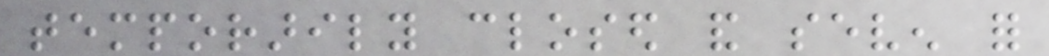temporarily closed and seven for
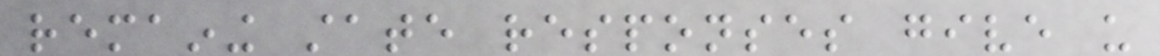remaining state responses give us
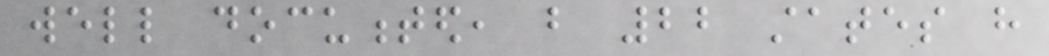well documented, but 22 states have
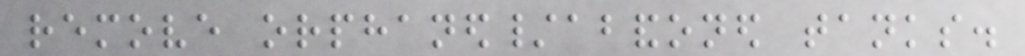remove orphaned/abandoned tanks.
